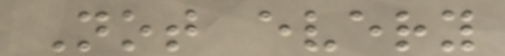Not every
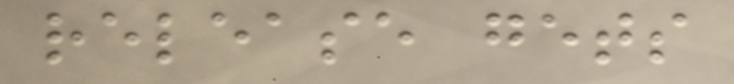release gets
